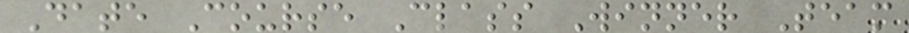Date Course Class Winner Team
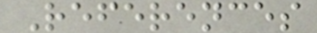References
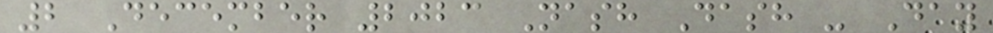2 December 2023 Nash Dash - Day
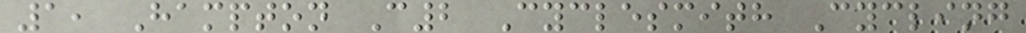1, Hampton C2 Cyclesmith Cycling
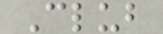Club
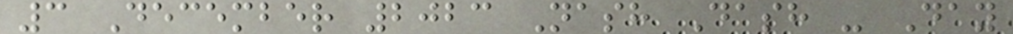3 December 2023 Nash Dash - Day
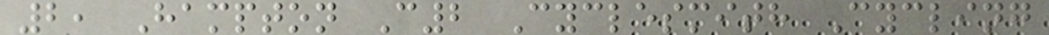2, Hampton C2 Cyclesmith Cycling
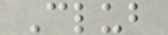Club
